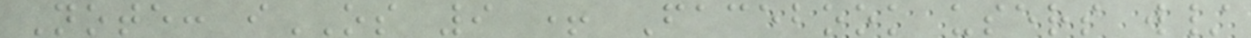Note: iOS 9 + Facebook users w/
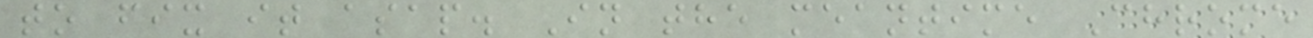to fix it asap. In the meantime Chrome
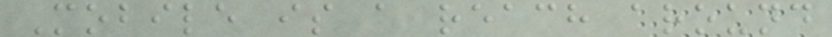Mobile is a reach around
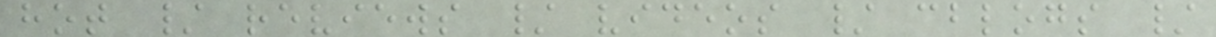hot / reviews / videos / cblogs /
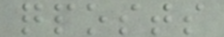qposts
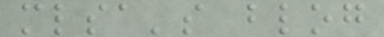mlsa's blog
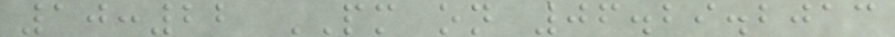10:22 PM on 06.29.2013
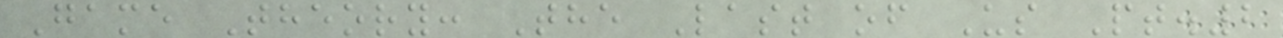Game Theory: The Last of Us Pt.2
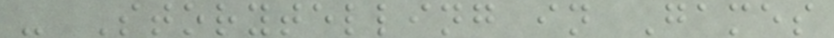- Storytelling in Games
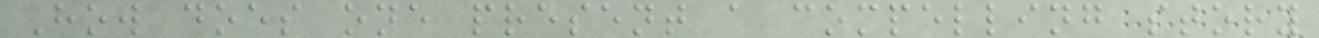How does one present a compelling story
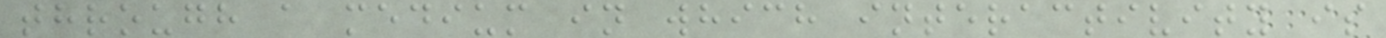through a medium in which interactivity is
